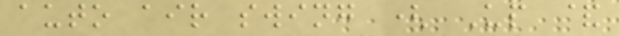auto air swing ( Up &
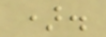).
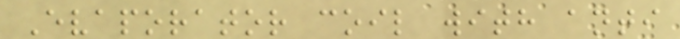Evaporator coil with anti
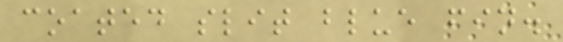coated slit blue fin.
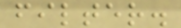filter.
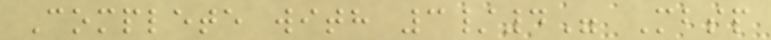Complete with 3/4" Mbsp
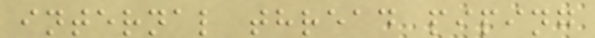internal thread piping
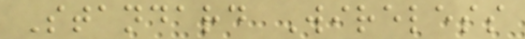Standard Wireless
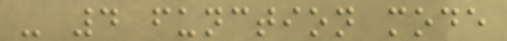- 4 function mode
